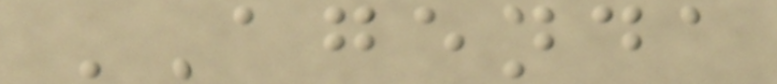AGENDA
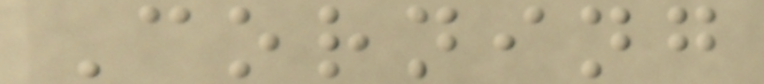Corning
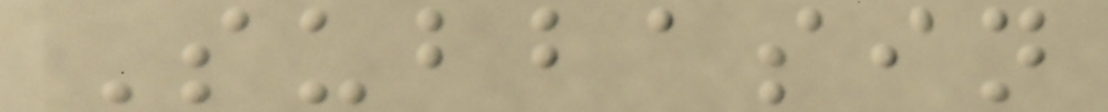Subbasin
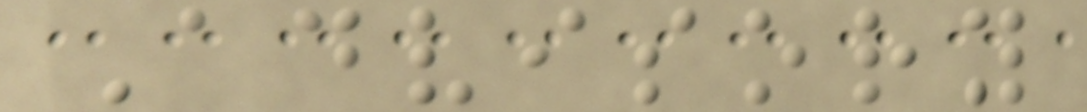Advisory
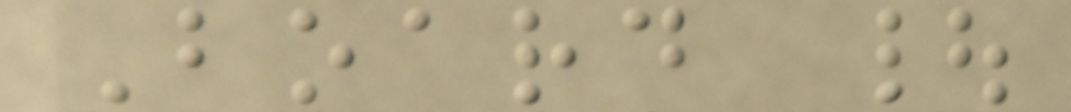Board |
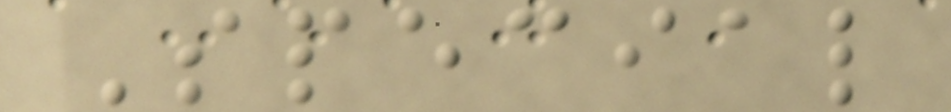Special
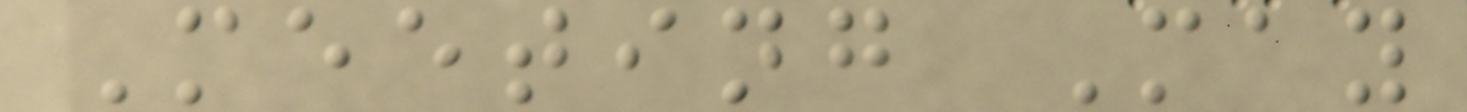Meeting May
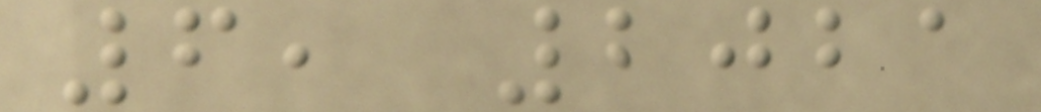6, 2021
